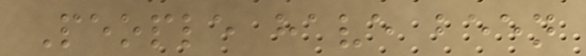People have been
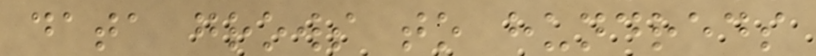data grows to hundreds
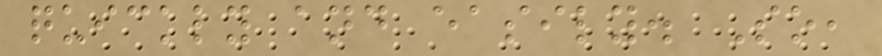quickly and easily. So,
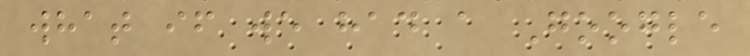what if we had a Google
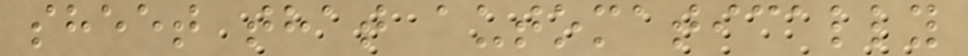sheet that automatically
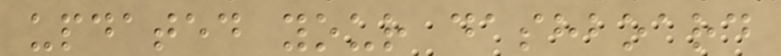updated your dashboard
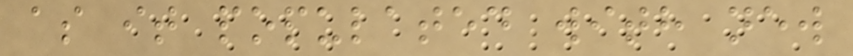as it populated with new
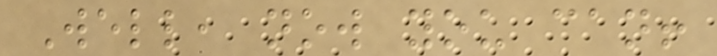Well, now you can!
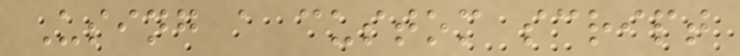Using a custom script
